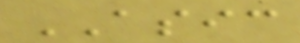ASIC
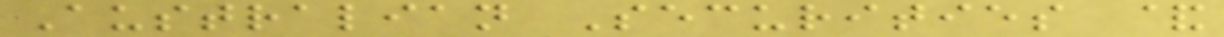Australian Securities &
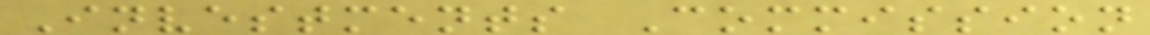Investments Commission
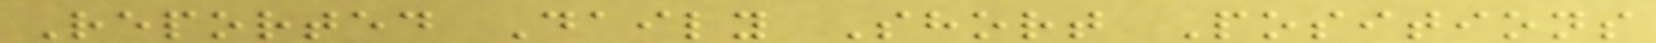Reported Daily Short Positions
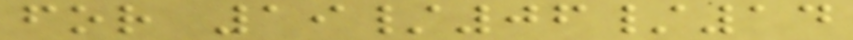for 19/06/14
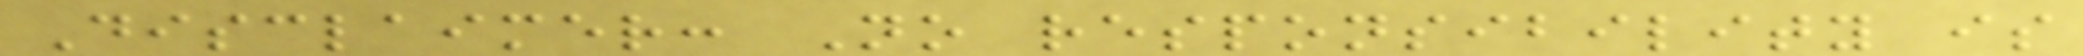Disclaimer: No responsibility is
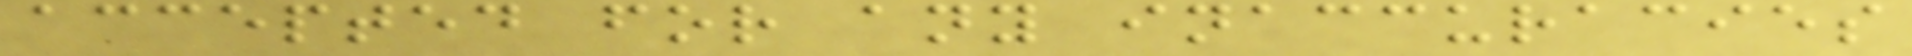accepted for any inaccuracies
